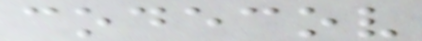codecov
